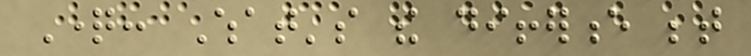Question: What's the difference between
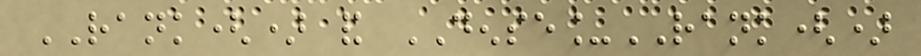RANK() and DENSE_RANK()
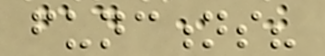functions?
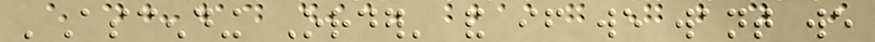'Ascending Order' and if we want we
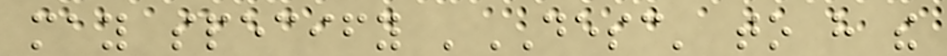may specify 'DESC' to have the
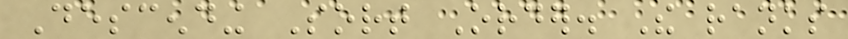Descending Sort Order. The ranks
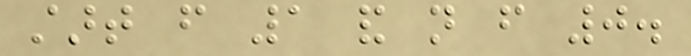start from 1 and not from 0.
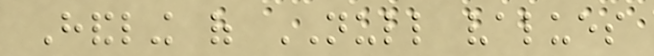Handling of NULL values
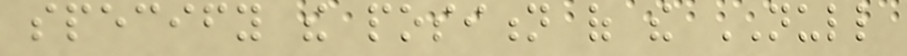specify the position of the NULL
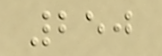250
